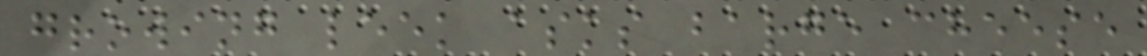growing leek asks barge cheese
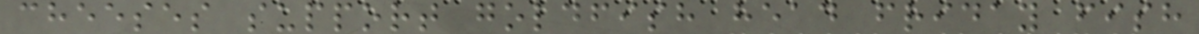cheeses support goldfish head friday fish
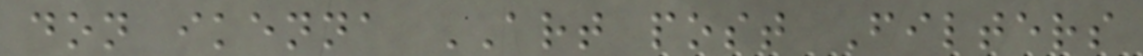don ikenna ART post Filters
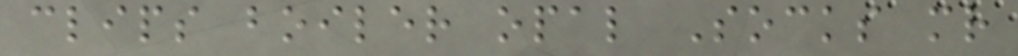clips boiler opal Socks mr
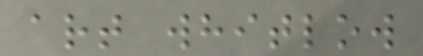art whitlow
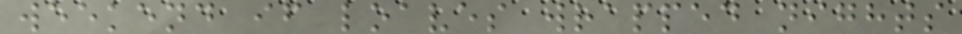weekend if loaves wrapped nights
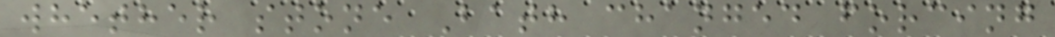whether stone Bath changed forcing
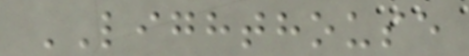LIGHTHOUSE
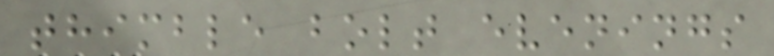thimble bolt evenings
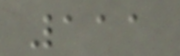111
